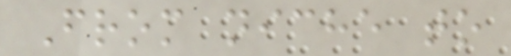From niche to
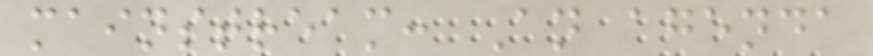mainstream: An agenda
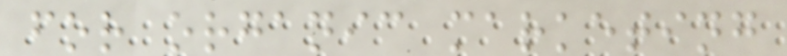for organic marketing
